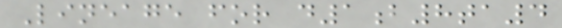Lineage for d1b8ta4
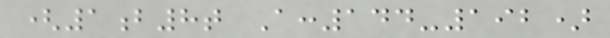(1b8t A:144-192)
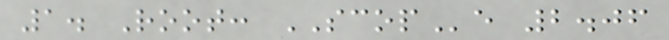1. Root: SCOPe 2.06
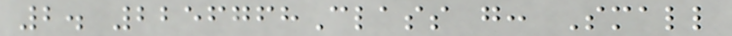2. 2256768Class g: Small
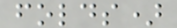folds)
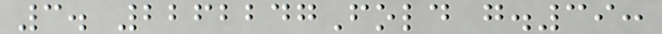3. 2262247Fold g.39:
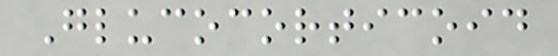Glucocorticoid
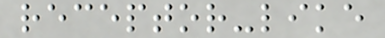receptor-like
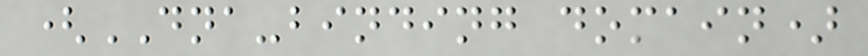(DNA-binding domain)
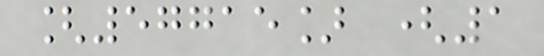[57715] (1
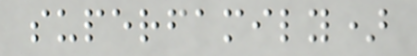superfamily)
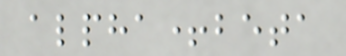alpha+beta
